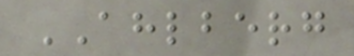AHLBERG
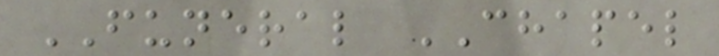FUNERAL CHAPEL
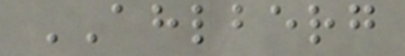AHLBERG
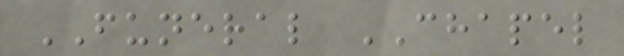FUNERAL CHAPEL
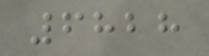6828
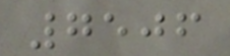7506
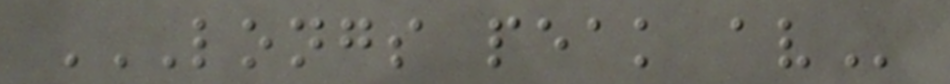LONGS PEAK AV
